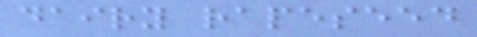dairy rapeseed
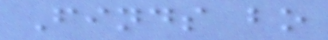Finds bo
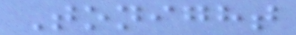Tonight
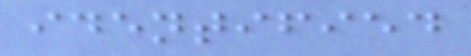identified
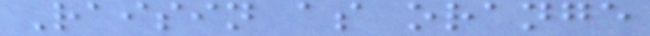Raisin as orange
